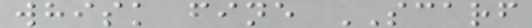whisk fine SCARF
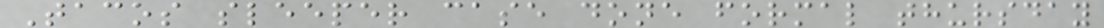Tacos sleeper case done formal thursday
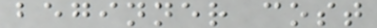beginner cost
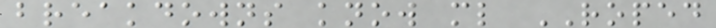breakdowns know ml ROPED
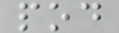pod
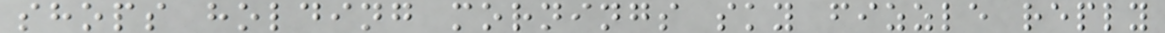shops holding mornings sky fizzle reply
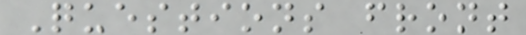Questions front
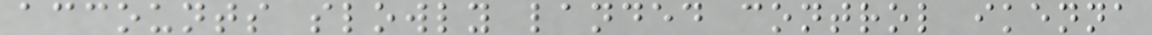accounts slowly landed control ikenna
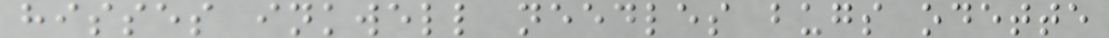hisses inkwell needles bugs odette
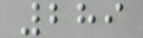289
